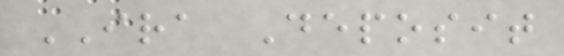IRA Deposit
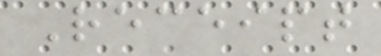Receipt
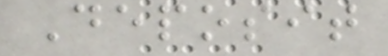Deposit
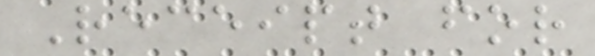Receipt for
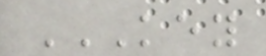KEY
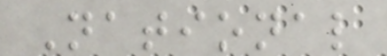National
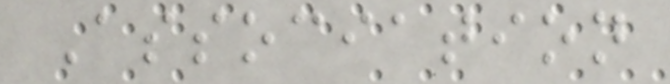Association
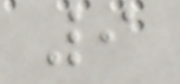9
